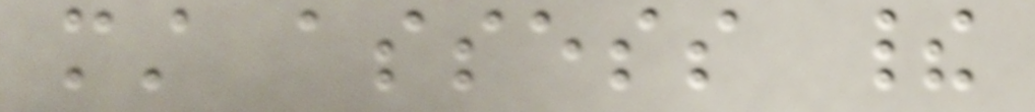must assess their
